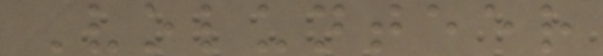Volunteer
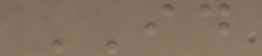ID
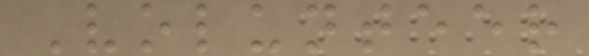Volunteer
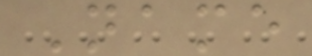Name
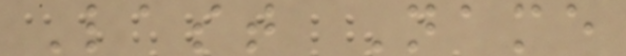Last Name
